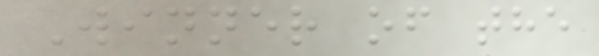Winner of the
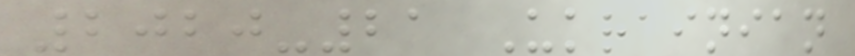2020-21 Ukrainian
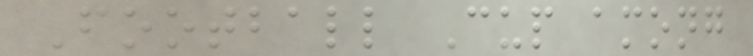Football Cup among
